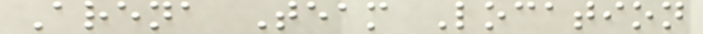Arena Team Location
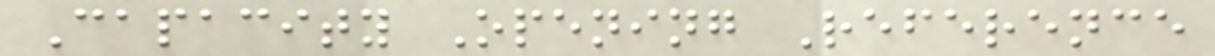Capacity Opening Reference
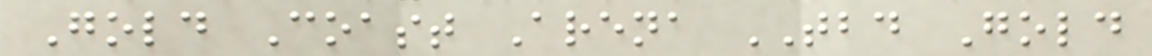Gold Coast Arena TBD Gold
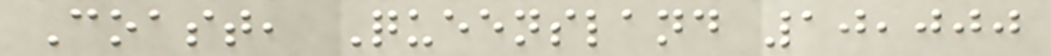Coast, Queensland 10,000
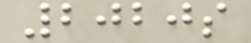2020s
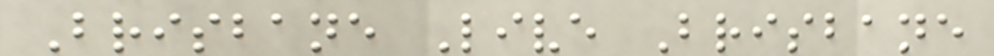Brisbane Live Brisbane
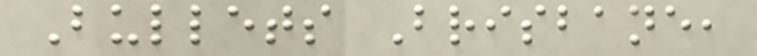Bullets Brisbane,
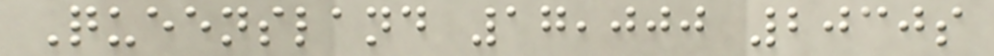Queensland 17,000 2030s
